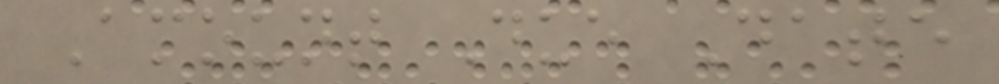Amount Due Date
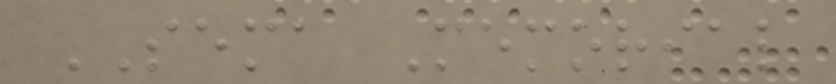SEMA Memorial
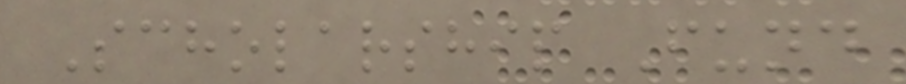Scholarship Fund
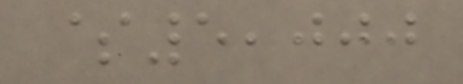$5,000
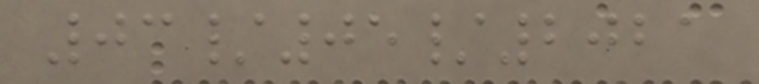03/05/2021
